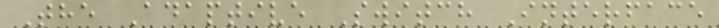The Adaptive Switch Interface
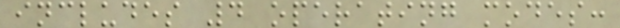includes 4 operating modes:
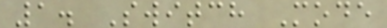1. Switch Mode
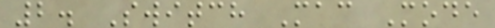2. Switch Mac Mode
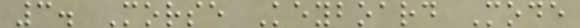3. Morse Keyboard Mode
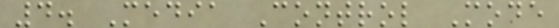4. Media Control Mode
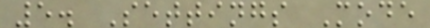5. Settings Mode
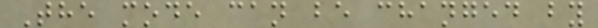The mode can be changed by
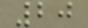20
